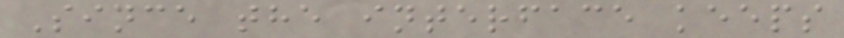Since the interface keeps
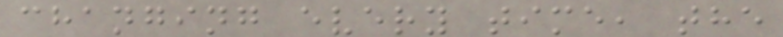changing every time, the
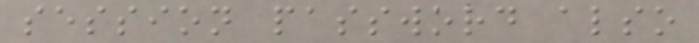session password also
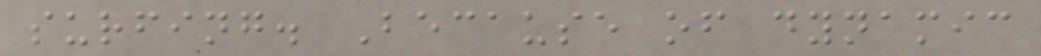surfing. Because of dynamic
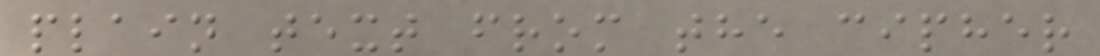plain text from the cipher
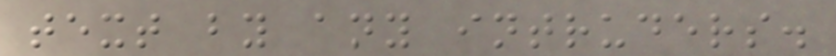text by any intruders.
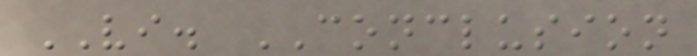VI. CONCLUSION
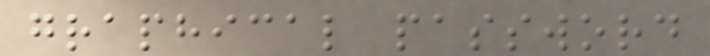graphical password
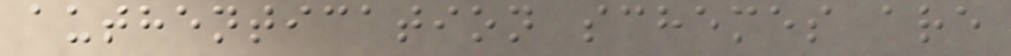authentication schemes are
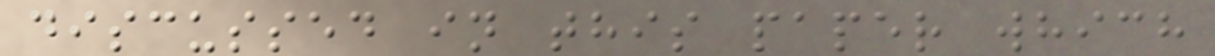discussed in this paper which
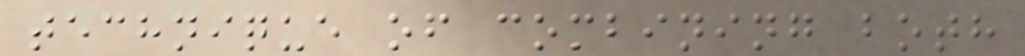technique of combining both
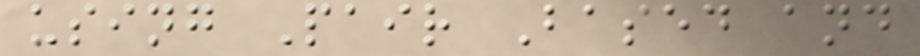using Pair Based and
